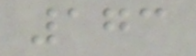173
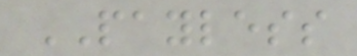PAYLESS
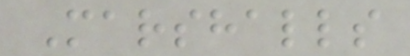Marshalls
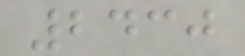2430
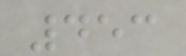453
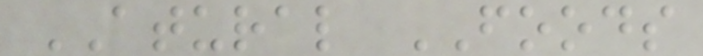ATURAL FOODS
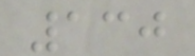130
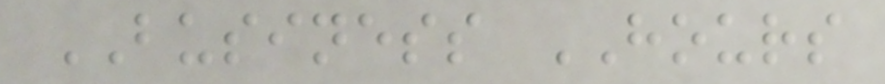BUSINESS HOURS
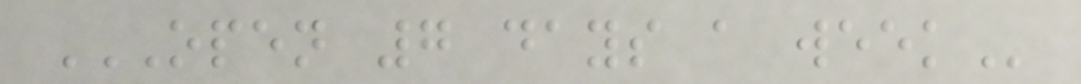OPEN 7 DAYS A WEEK
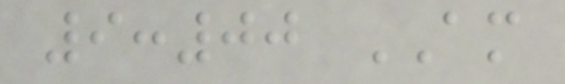9:00 AM
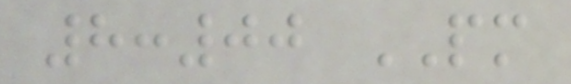8:00 PM
